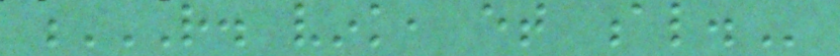R. VINK, ET AL.
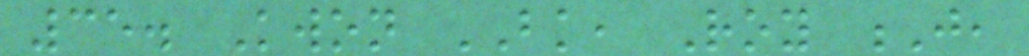35. Kwon BK, Roy J,
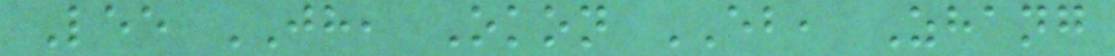Lee JH, Okon EB, Zhang
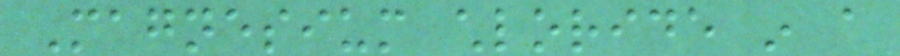Magnesium chloride in a
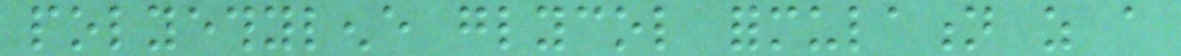polyethylene glycol formulation as a
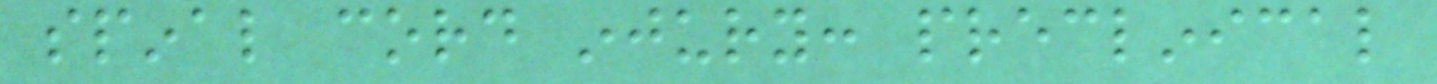spinal cord injury: preclinical
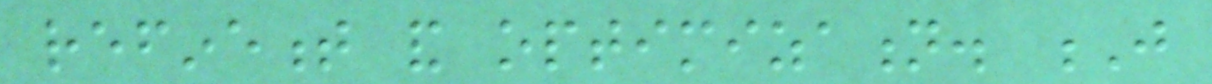refinement and optimization. J
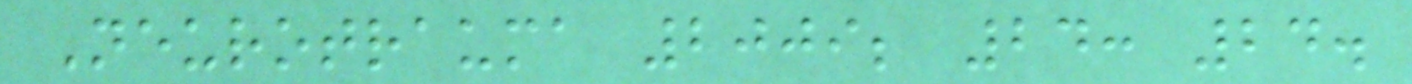Neurotrauma 2009; 24: 24.
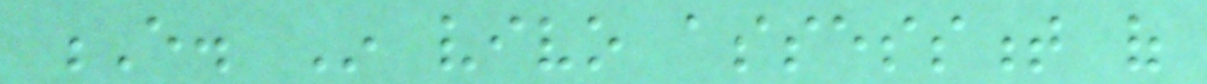E. In vivo assessment of
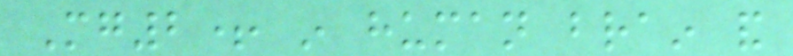Mg2+ in human brain and
